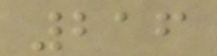216
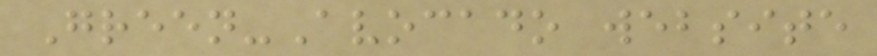Green-Avocado website
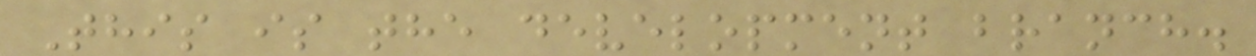This is the development branch.
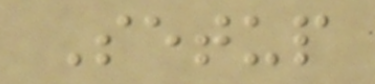Setup
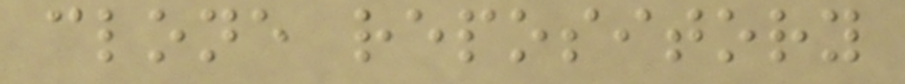clone repository
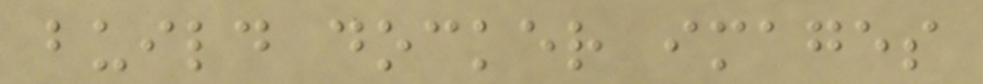build docker images
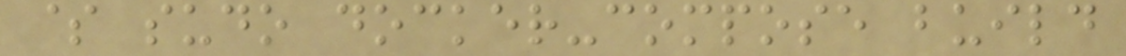$ sudo docker-compose build
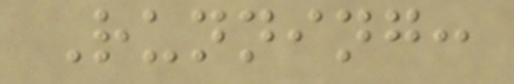Running:
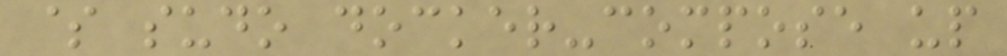$ sudo docker-compose up
